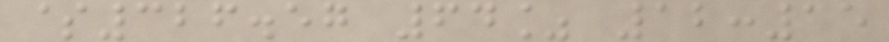$326.57 64% 12:15
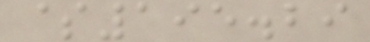$195.29
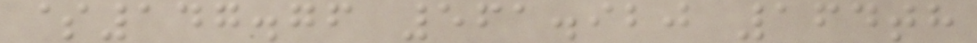$147.76 561.920 164th
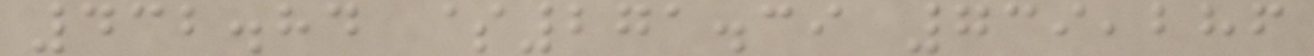432.84 $271.39 739,286
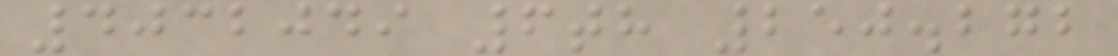4032049 6th 250.272
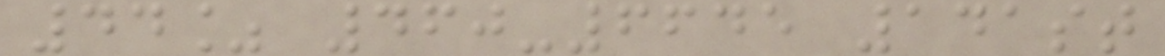44% 460-6645 141st
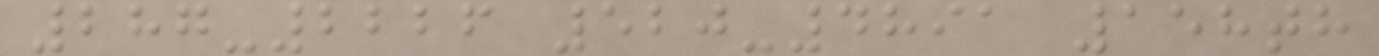287-2226 520-4891 158th
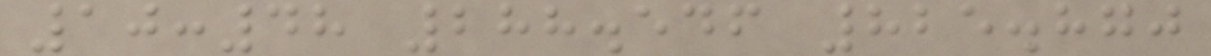10:48 288.546 825.870
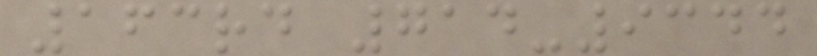163rd 714-9344
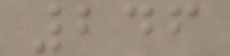246
